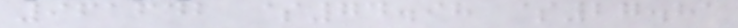961642 $74.98 $27.81
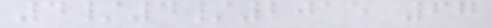4/4/2015 67
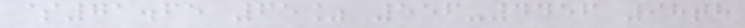$71.65 65% 556-4456 98th
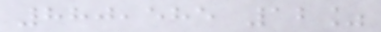880,585 12%
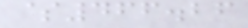$466.26
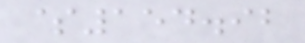$154.92
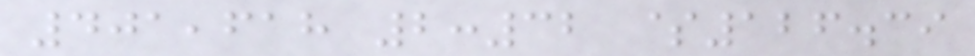401,618 2:32 $126.39
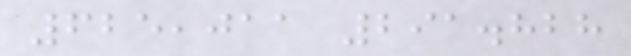625,011 291.828
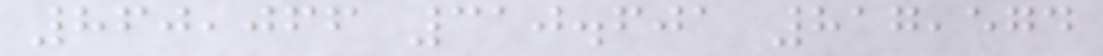860,066 310.601 817,574
